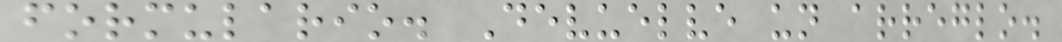formulario. Devuelve un arreglo.
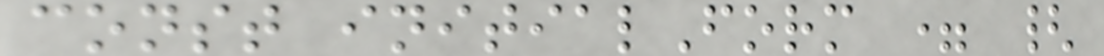const initialForm = {
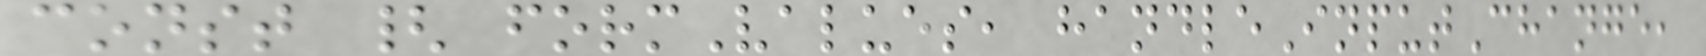const { formValues, handleInputChange,
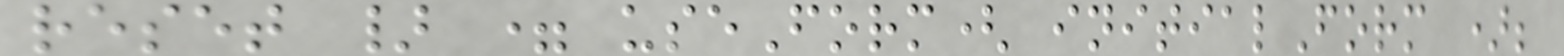reset } = useForm( initialForm );
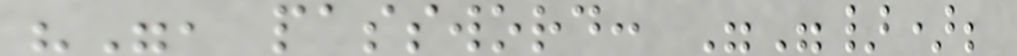"", password: ""});
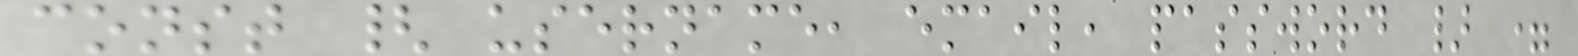const { username, email, password } =
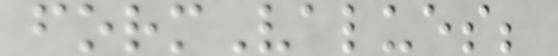formValues;
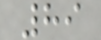89
